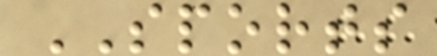SPORTS
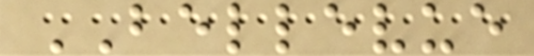BELLEVUE
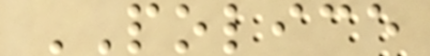POLICE
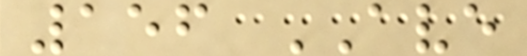156 AVE
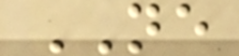NE
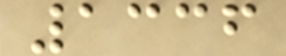1336
